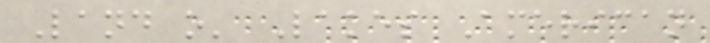Land o' Lakes American
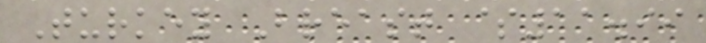Turkey Breast $11.99
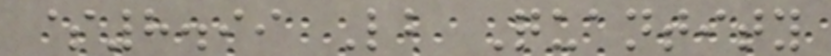$8.99 Lb Quantity
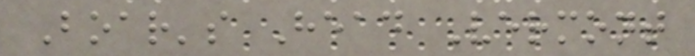Boar's Head Vermont
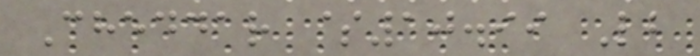Cheddar $10.99 Lb
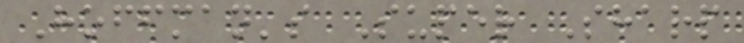Hoffman's Super Sharp
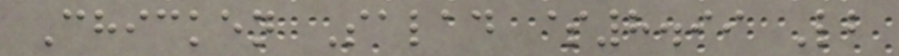Chicken Salad $8.99 Lb
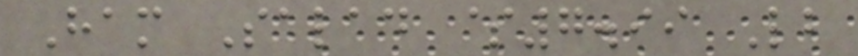Ham Salad $7.99 Lb
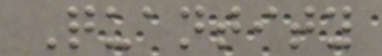Quantity
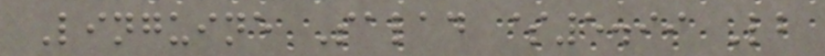Linguine Salad $5.99 Lb
